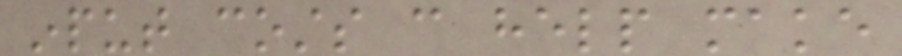input costs can help make
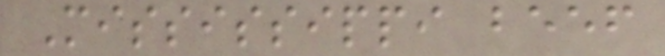Mississippi beef
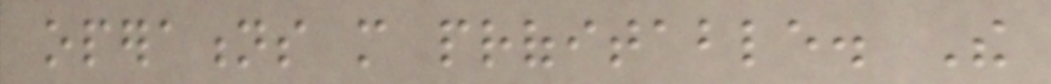operations more profitable. The
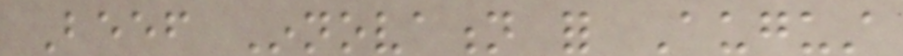Beef Innovation for August
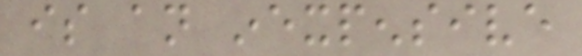is an inexpensive
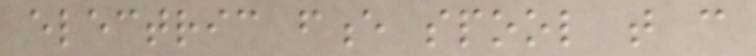electric fence spool that can
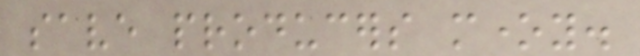save producers money.
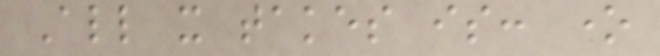All it takes is: one
